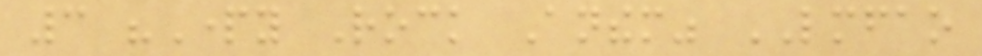3 "Party Rock Anthem" LMFAO
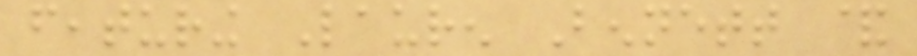featuring Lauren Bennett &
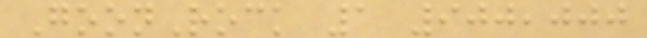GoonRock 1 900,000
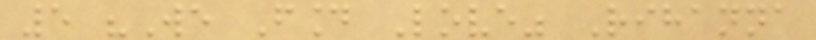5 "We Found Love" Rihanna
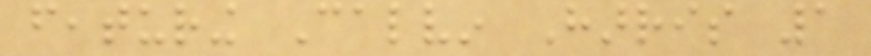featuring Calvin Harris 1
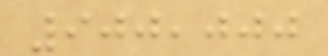900,000
